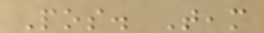Pos. Team
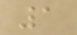1
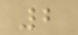2
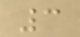3
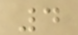4
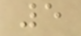5
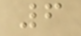6
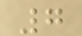7
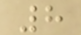8
